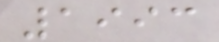1993
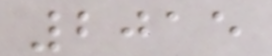2015
